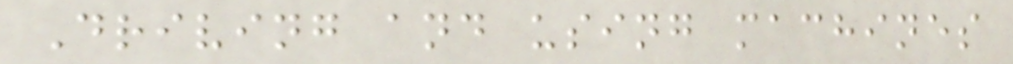Driving and using machines
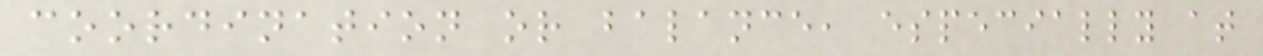coordination or balance, especially at
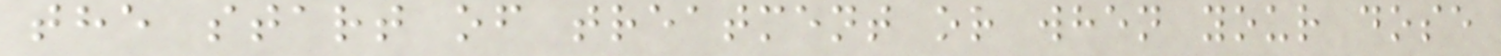the start of treatment or when your dose
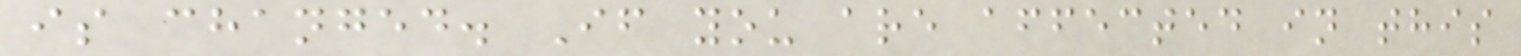is changed. If you are affected in this
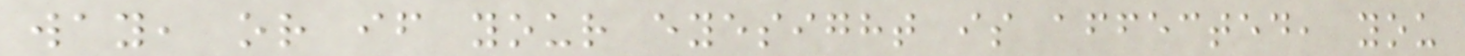way, or if your eyesight is affected, you
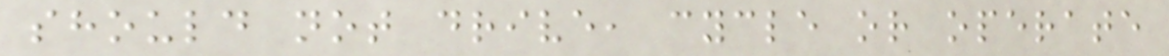should not drive, cycle or operate
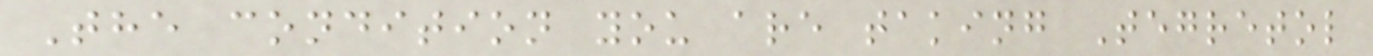The condition you are taking Tegretol
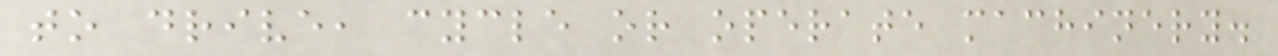to drive, cycle or operate machinery.
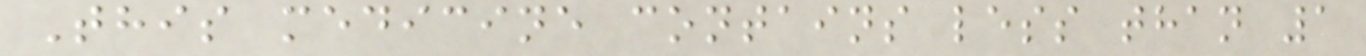This medicine contains less than 1
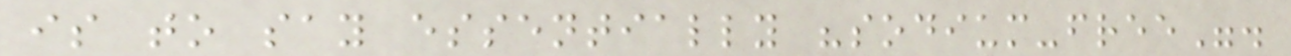is to say essentially "sodium-free".
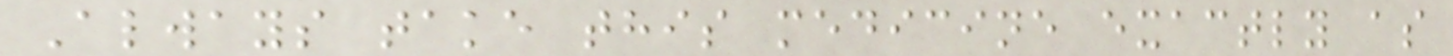Always take this medicine exactly as
